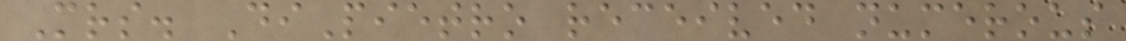Mrs. DiPietro received numerous
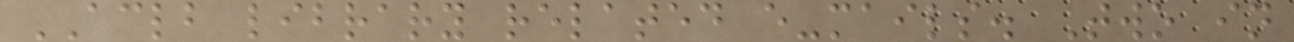ACLB library related e-mails. Two in
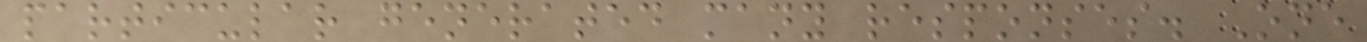particular generated many responses. One
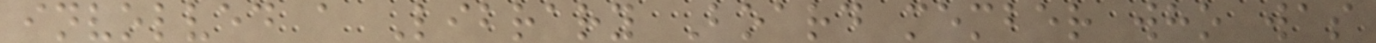involved a Library Board member who was
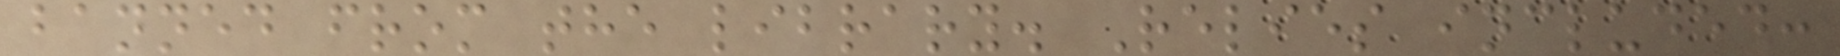banned from the library. Relies included:
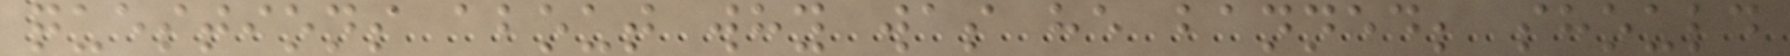questions about why was he banned; should
